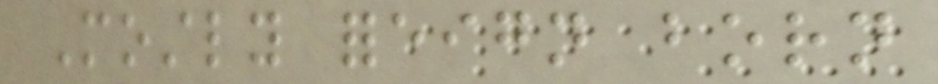Mostly foreign born
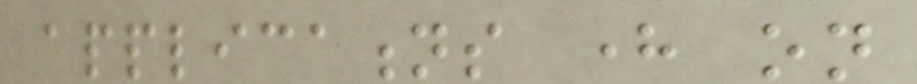applications here on
